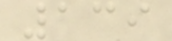139
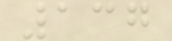137
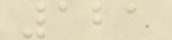121
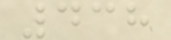438
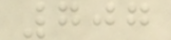707
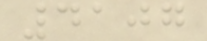4107
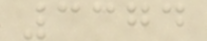3374
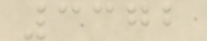3372
